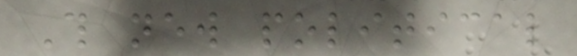This new political
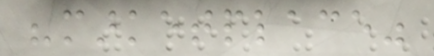"marketplace"
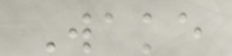Wake
